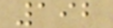192
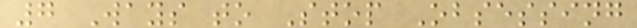7 Ways to Stop Obsessing
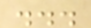...
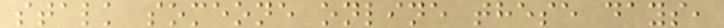stalk someone online these days,
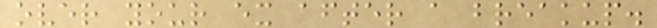over your ex after a breakup.
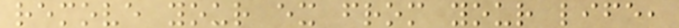remove your ex from your life,
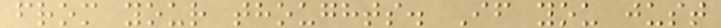from your thoughts. If you just
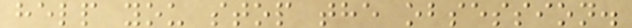help you stop the obsession.
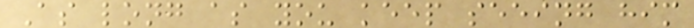As long as you keep seeing him
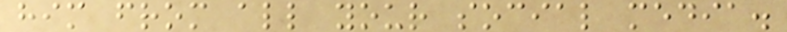him from all your social media.
